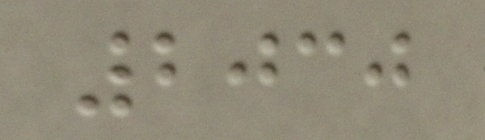2030
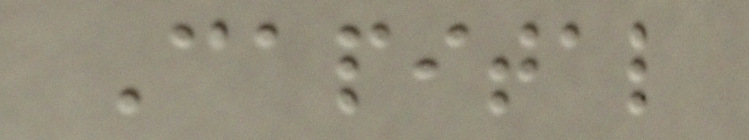Capital
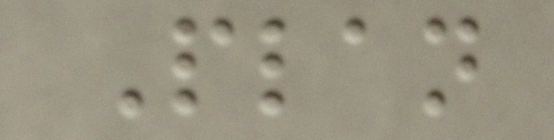Plan
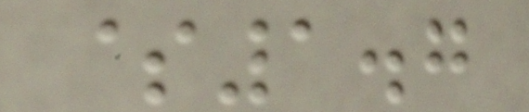$1.7
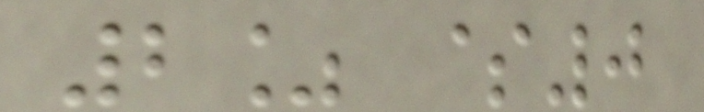2% $0
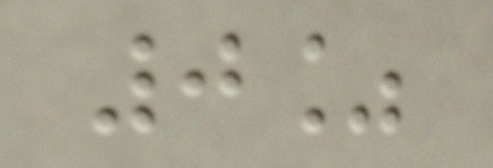0%
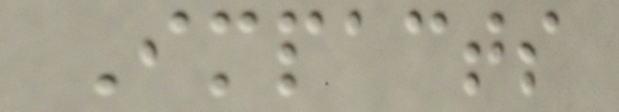Impacts
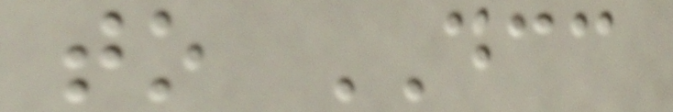to DCC
